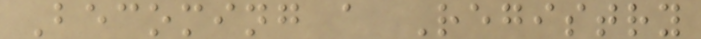Becoming a Registry
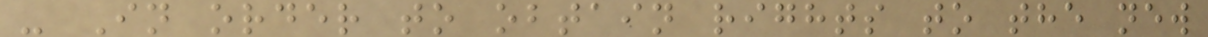- In order to obtain rights to the new
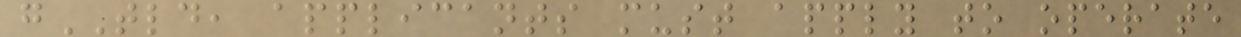gTLD, applicants must apply to operate
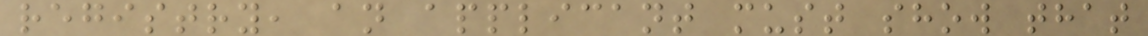registry, an applicant must show that
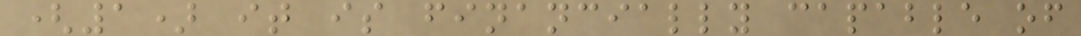(1) it is financially capable of
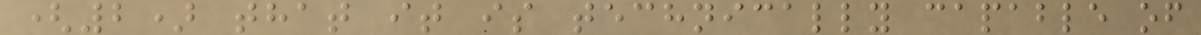(2) that it is technically capable of
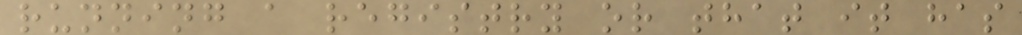running a registry or that it has
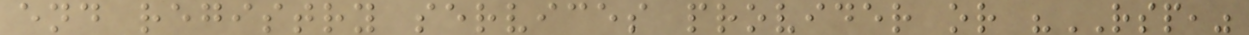end registry services provider or "RSP,"
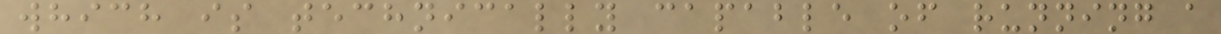which is technically capable of running a
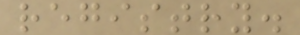registry.
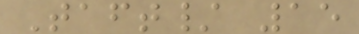Taft/ 15
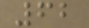62
